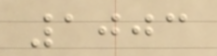1003
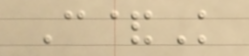C&K
